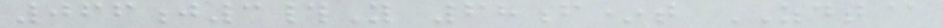066j3#Y 68f*t ZDT@
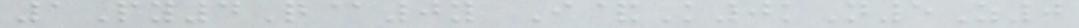1Py4Q@0y I&K0kN5Z0
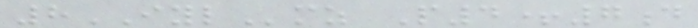8IYLmz P4+7d
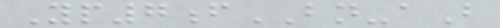Yp7fBN-aB
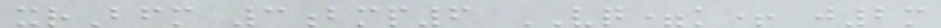xrBfm 3bmp6 VQ=k+ j2m
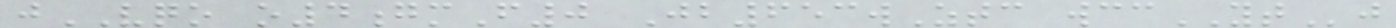jVQO o4gmF0 Jb653wZtc wccYTj
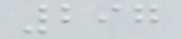297
